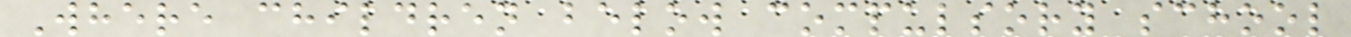Where children below compulsory school
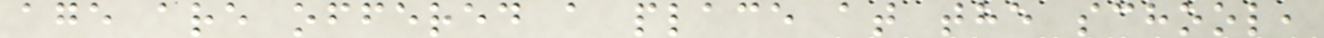age are offered a place at the school,
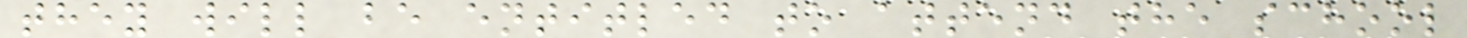they will be entitled to attend the school
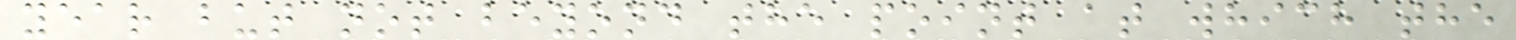year but not beyond the point at which the
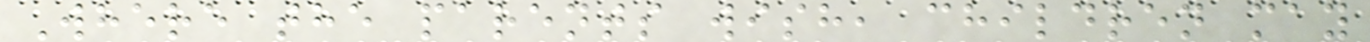Where the parents wish, children may
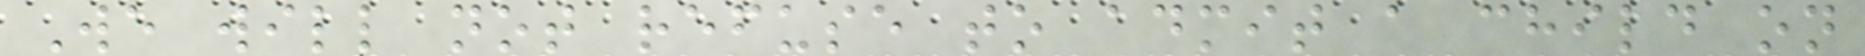We will not refuse to admit a child on
